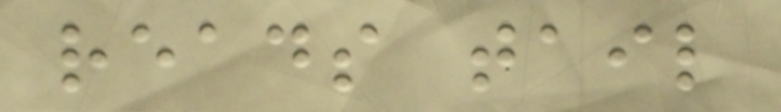reads tail
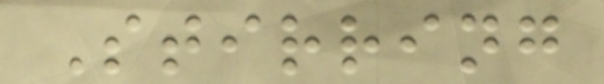Stirring
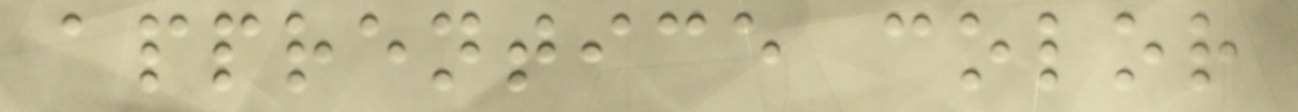apprentice color
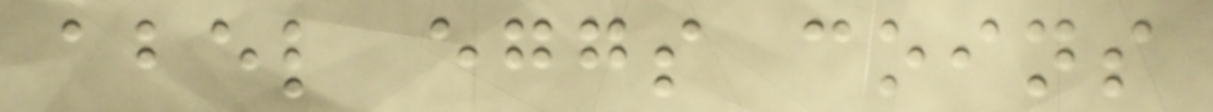abel eggs coins
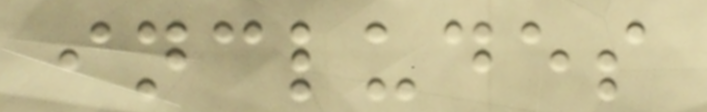includes
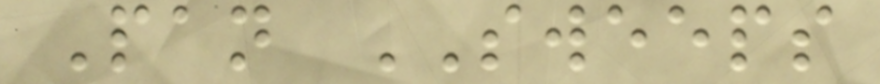Pan SWEEPS
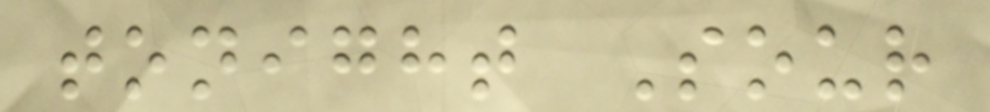tonight Sour
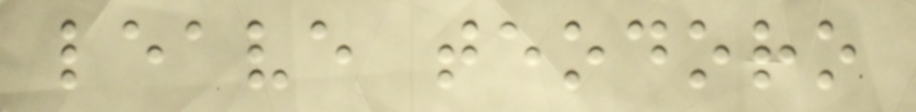leave teodoro
